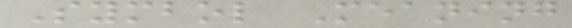Symbol Meaning
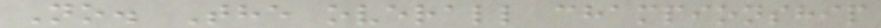No. The overall championship
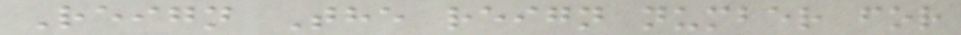Reign The reign number for
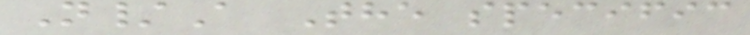N/A The specific
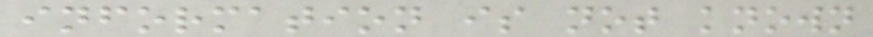information is not known
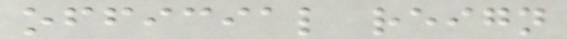official reign
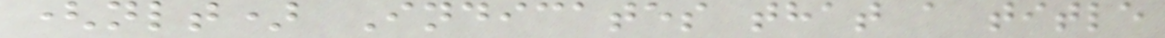(nlt) Indicates that a title
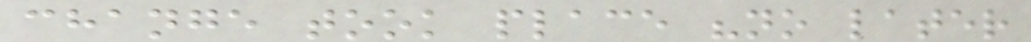change took place "no later
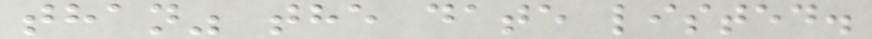than" the date listed.
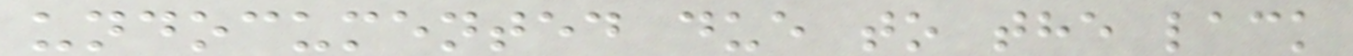undocumented due to the lack
